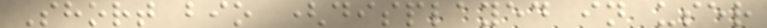Short bio (displayed in user
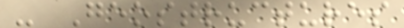- Geostructures
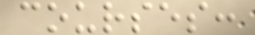courses:
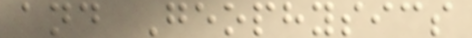and Geophysics
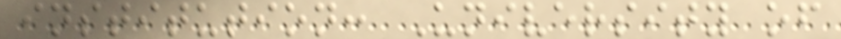institution: University of
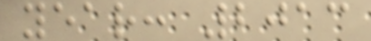year: 2013
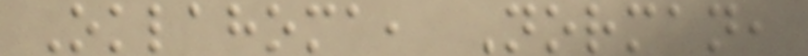Oklahoma, Norman,
